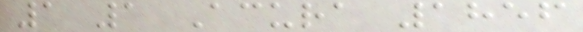1 1 Acura 1856
